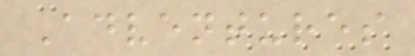Adventures
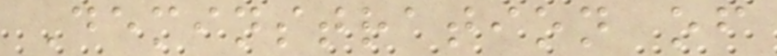Deminstration of
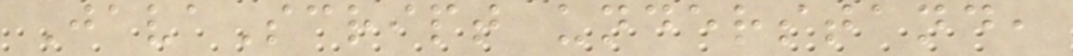JavaScript understand,
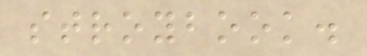stroybook.
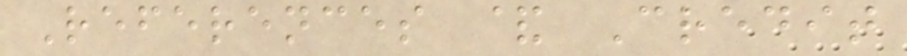References & Credit
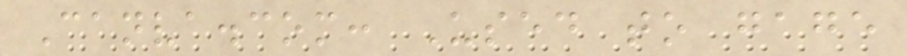Canva.com: Used to gage
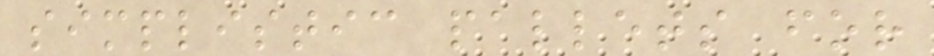simplistic pallets for
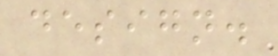design.
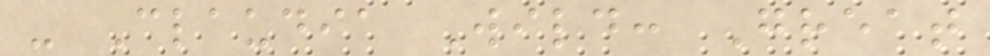- Claudia Wild: Great
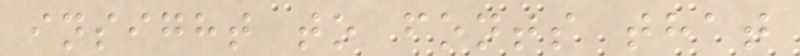insight to fonts that
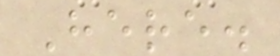Here.
